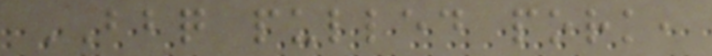BBQ pulled pork,
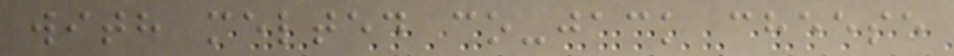with melted co-jack cheese
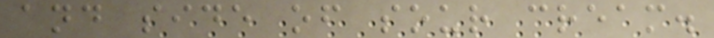and side of sour cream.
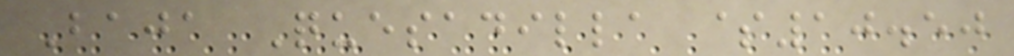Baja Quesadilla $10.50
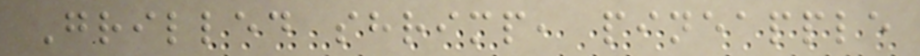Grilled shrimp, pineapple
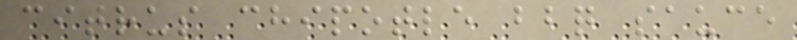citrus chipotle bbq sauce
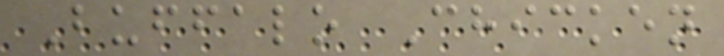Buffalo Chicken
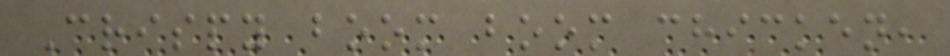Crispy boom boom chicken,
